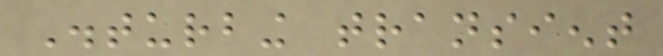Disturbing transient
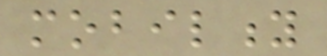mobility
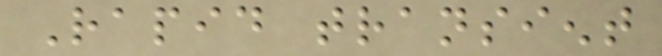Rapid transient
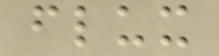flux
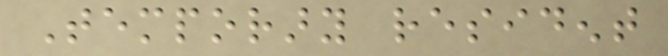Temporary resident
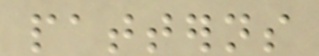patterns
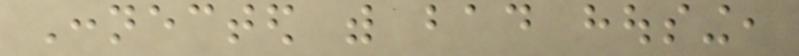Connected with bad housing,
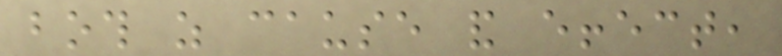both as cause and effect,
